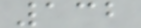132
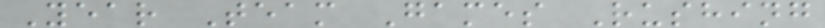Year Team Games Rushing
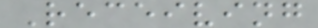Receiving
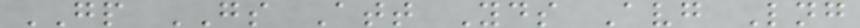GP GS Att Yds Avg Lng
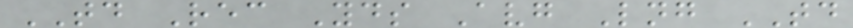TD Rec Yds Avg Lng TD
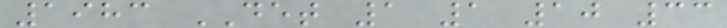1983 DET 1 1 10 33
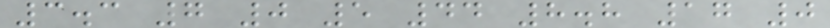3.3 7 0 5 44 8.8 17 0
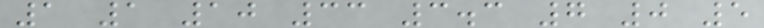1 1 10 33 3.3 7 0 5
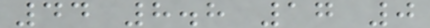44 8.8 17 0
